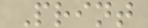Print
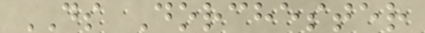DS Dorchester
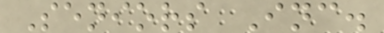Seniors Inc.
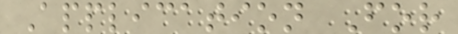Application For
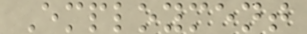Employment
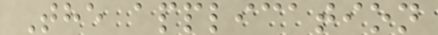The application
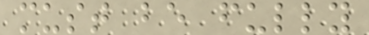must be fully
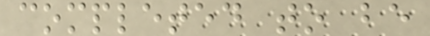completed to be
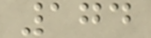174
